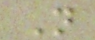N
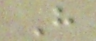H
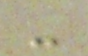-
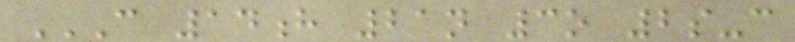C 14H 21N 3O 2S-C
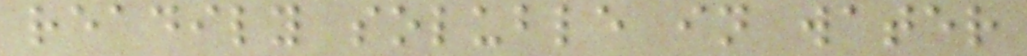readily soluble in water
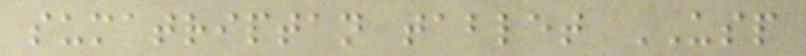sumatriptan tablet USP
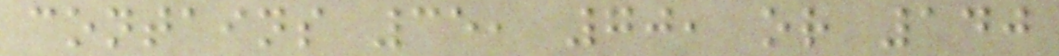contains 35, 70, or 140
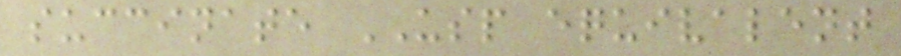succinate USP equivalent
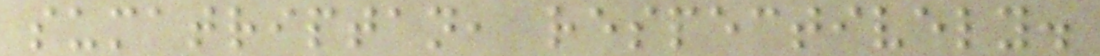sumatriptan, respectively.
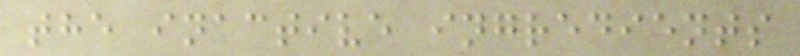the inactive ingredients
